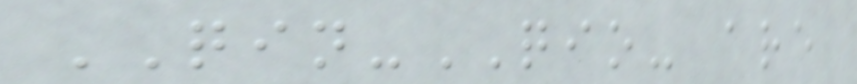QIN-QIO- are
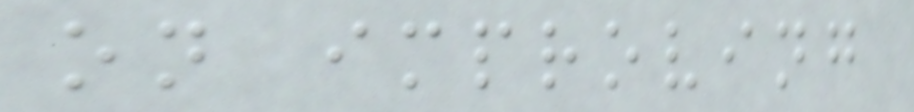on improving
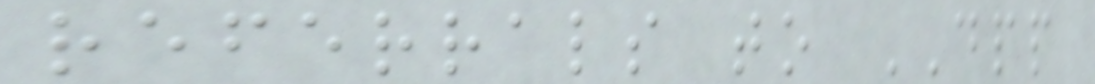referrals to DPP
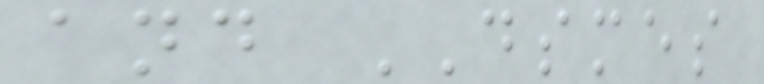and DSMES
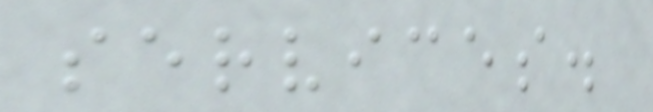services.
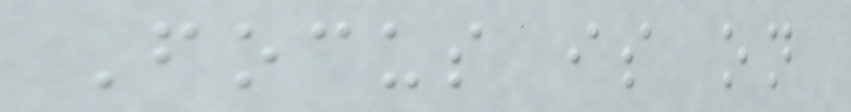Focus is on
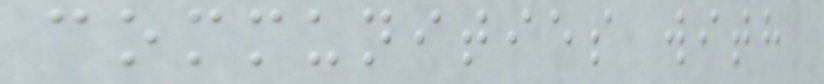communities with
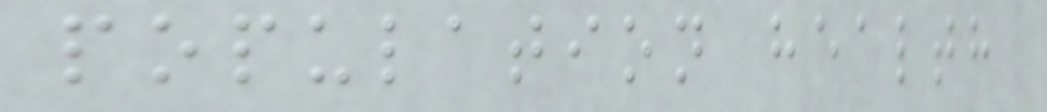population health
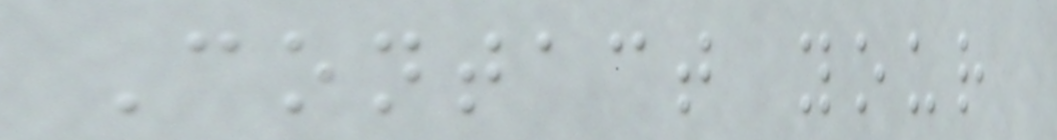Contact your
